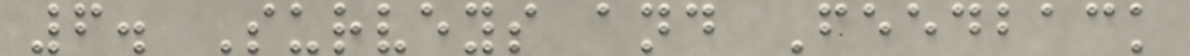6. Surveys and Feedback
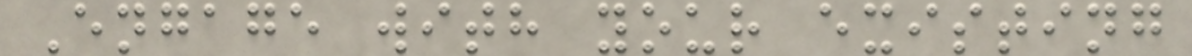Engage with your existing
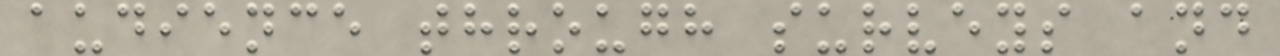audience through surveys and
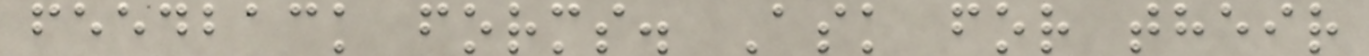feedback forms. Ask for their
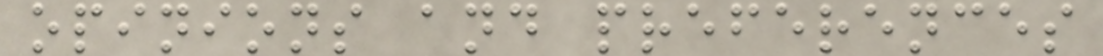opinions and preferences
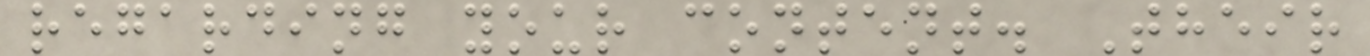regarding your content. Their
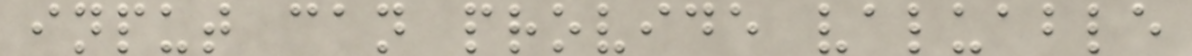input can provide valuable
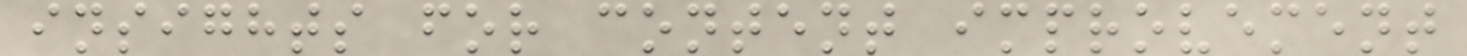insights for content improvement
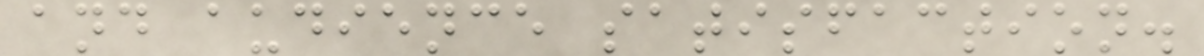and audience satisfaction.
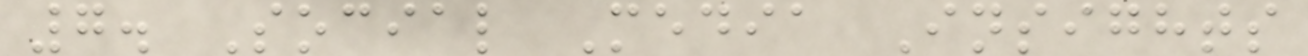7. Social Media Insights
